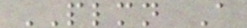PLMN A
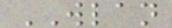WLAN
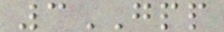3GPP
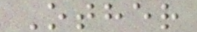Other
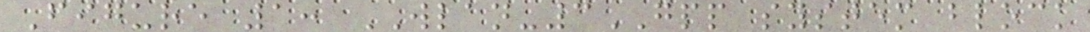Figure 1: WLAN-3GPP system block
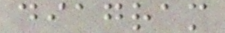diagram
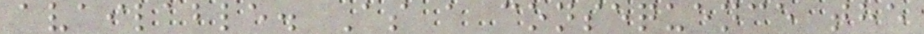available. As a consequence the
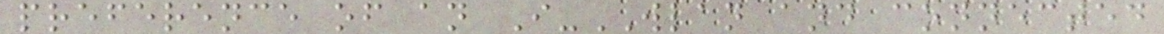preference of an I-WLAN and connected
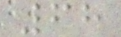68
